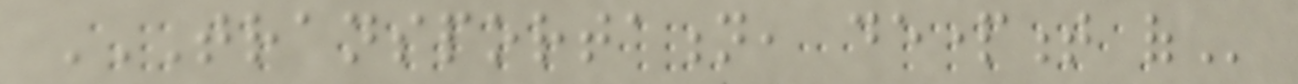TRANSPORTATION, DEPARTMENT OF
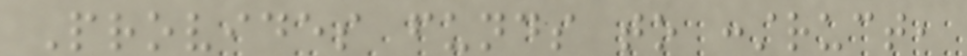Provides funds to construct,
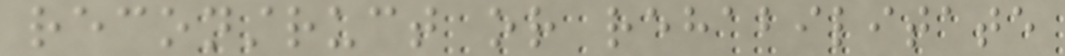reconstruct or rehabilitate
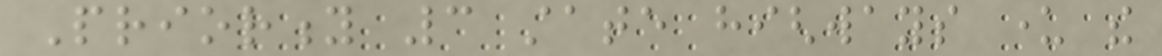Priority 3 state highways under the
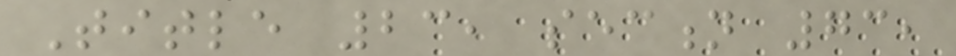Title 23, section 73,
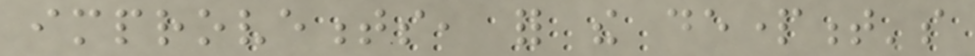improvements, for the department's
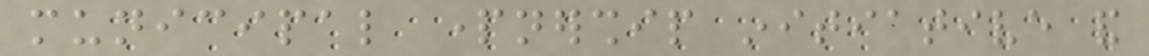municipal partnership initiative and
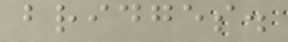bridges.
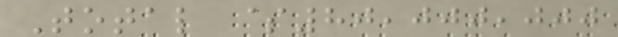Total $80,000,000
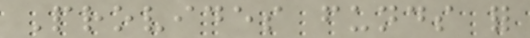Provides funds for
